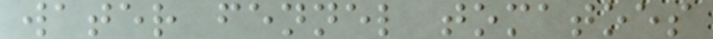water fennel tomatoes
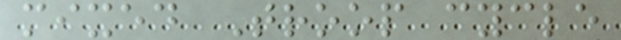mixed Troop cycle
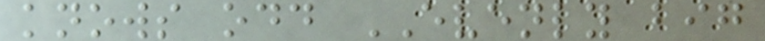knows odd EVENLY big
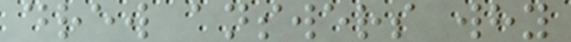drew answers why
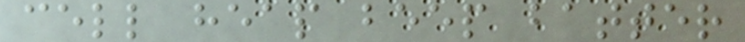cell heap beep batter
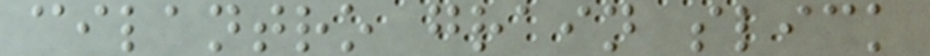cilantro grain slick
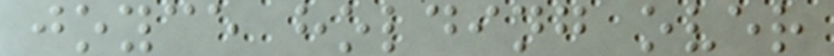joyce holding over
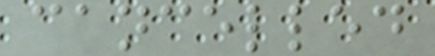cancelled
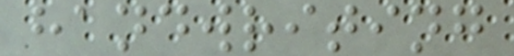handwriting
